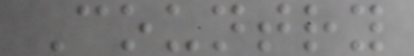Country
